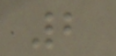2
